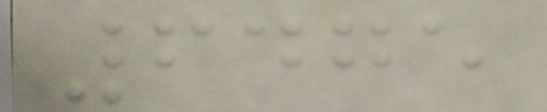6475
